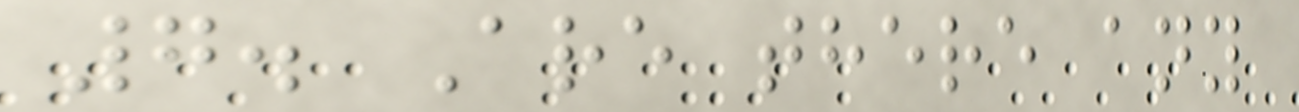7. Are there any
